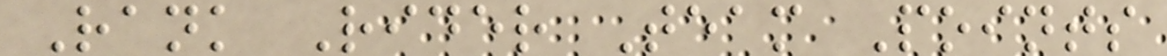Rank Rider Team Points
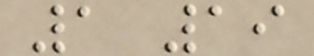1 19
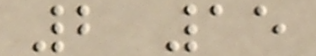2 15
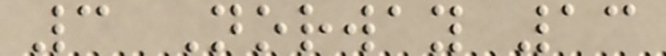3 Norway 13
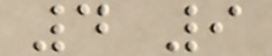4 9
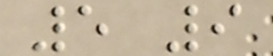5 9
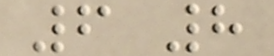6 8
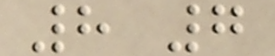8 7
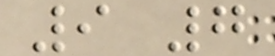9 7
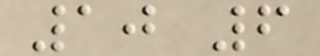10 6
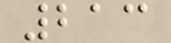213
